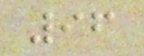96
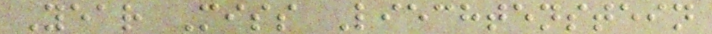Year Miss Liechtenstein
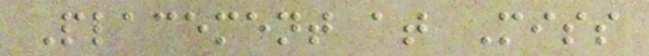Placement at Miss
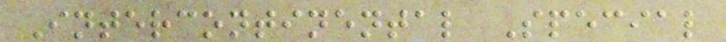Intercontinental Special
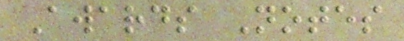Awards Notes
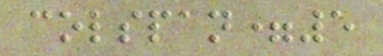colspan=5
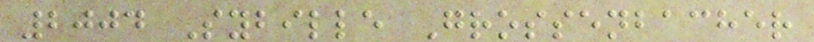2004 Sybille Grossenbacher
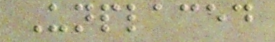Unplaced
